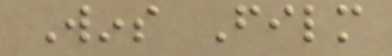Wins Film
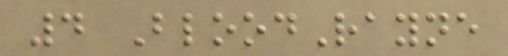4 BloodRayne
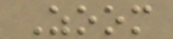Zoom
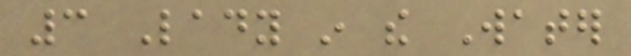3 Lady in the Water
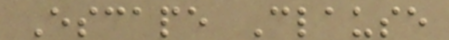Escape Clause
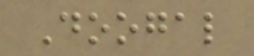Doogal
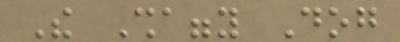The Shaggy Dog
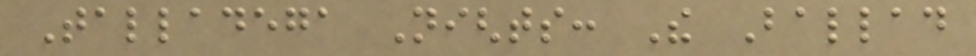Talladega Nights: The Ballad
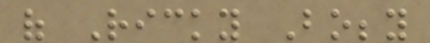of Ricky Bobby
